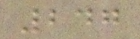247
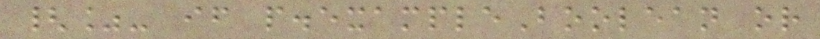{%- if p.exampleBoolean or
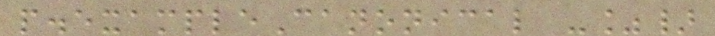p.exampleCanonical -%}
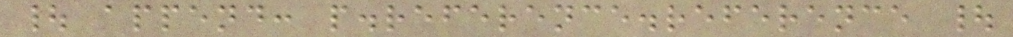| append: p.reference.reference |
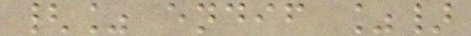{% endif %}
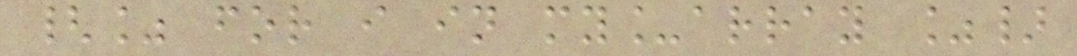{% for i in my_array %}
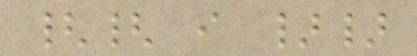{{ i }}
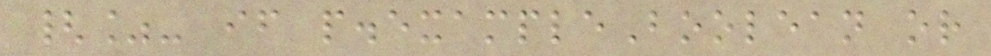{%- if p.exampleBoolean or
